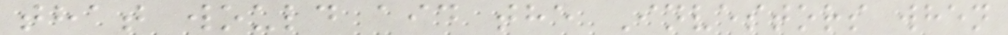that would aid the Investors when
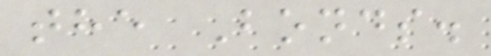the Bonds.
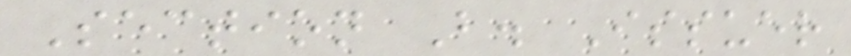Section B. Issuer
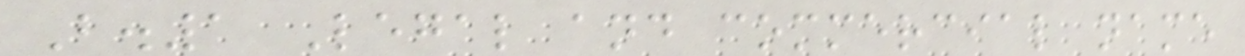B.1 Legal and commercial name
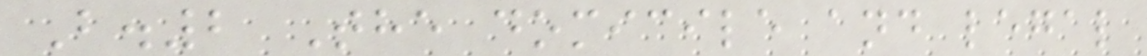B.2 The domicile and legal
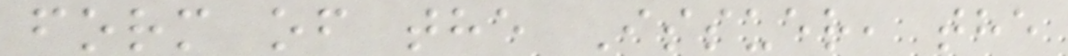form of the Issuer, the
